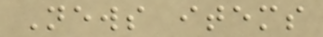News items
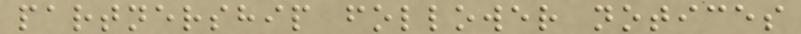partnership follower notices
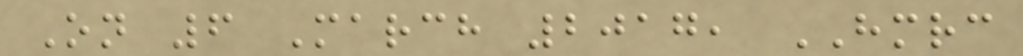On 6 March 2017, HMRC
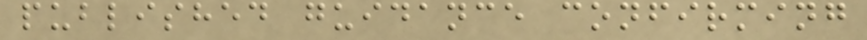published guidance confirming
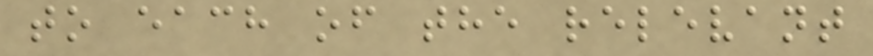to each of the relevant
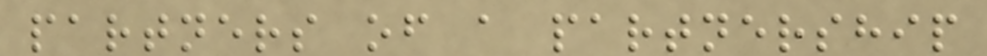partners of a partnership
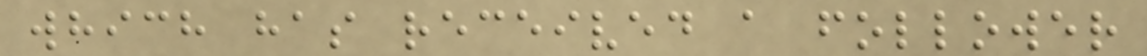which has received a follower
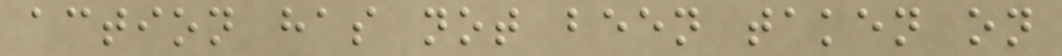action has not been taken on
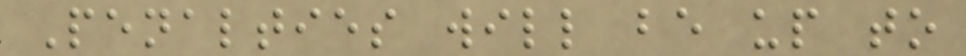Penalties will be up to
